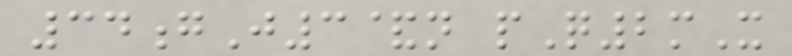34gJ3&n pQ2mX
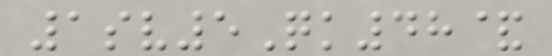1sv5Qk48&
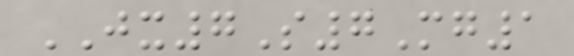JX7S7Mg1
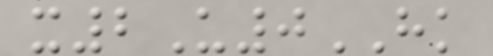x2U0HK
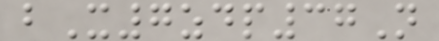bX7zdp37N
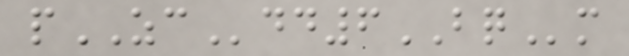pZCdd6BQm
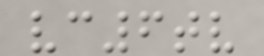vc6tv
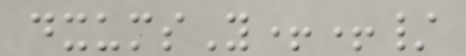dxumsY++/
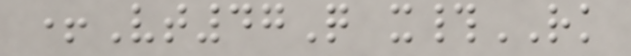+Vt47Q x#RK
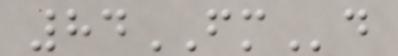84FMd
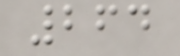264
